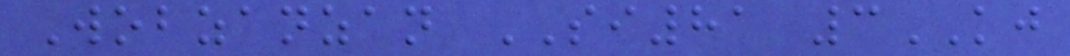Wobzanzan SI81 3KJ
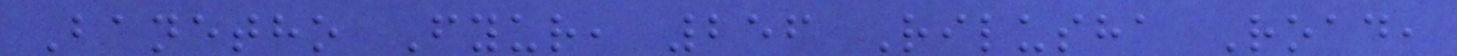Banetho Fyur, 256 Rilusha Road,
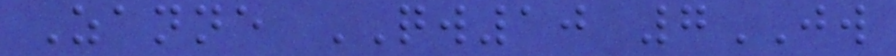Zanne QW10 7JW
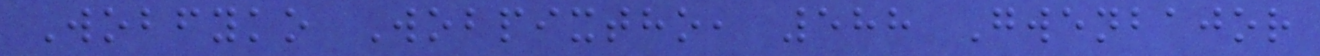Wobfyko Wobpixtho, 588 Gwenbajor
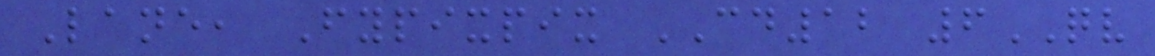Lane, Fypixpix CD12 6QV
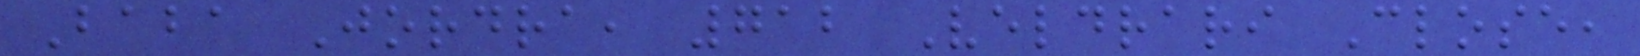Baba Jordra, 712 Veldrari Close,
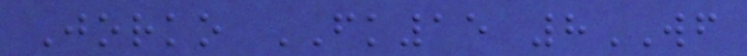Jorko FK15 8WF
